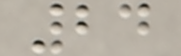24
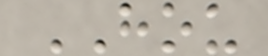HOU
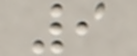9
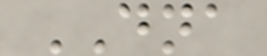DNA
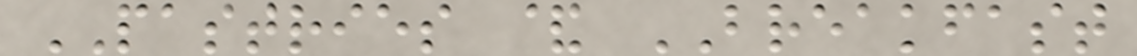PASTRIES & BREAKFAST
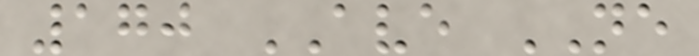170 AVE NE
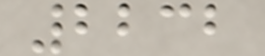2232
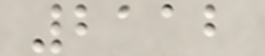2112
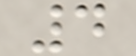4
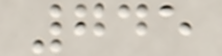745
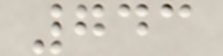743
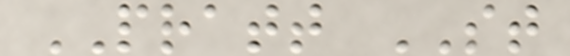PRATT ST
